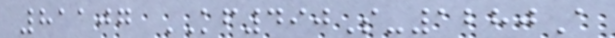81107 KF490S-1280A
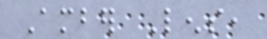Amber Lens,
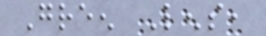Green Lens,
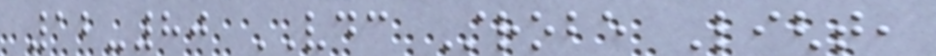12-80 VDC Strobe Light,
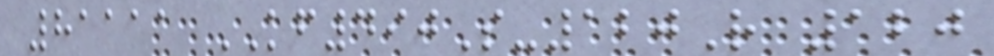81111 KF490S-120R 120
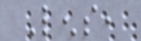Lens,
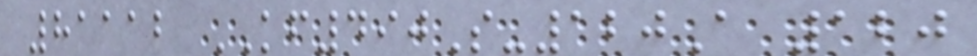81112 KF490S-120A 120
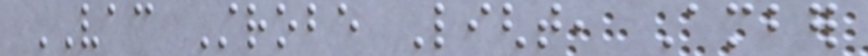VAC Strobe Light, Amber
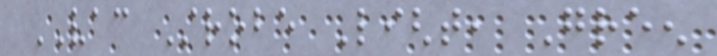VAC Strobe Light, Green
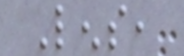Lens,
